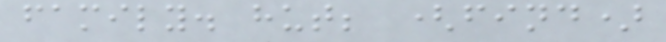family. hut; (find)
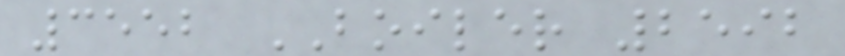3552 BOILER 2592
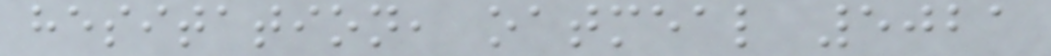hesitation, oatmeal 5021
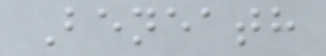Beneath
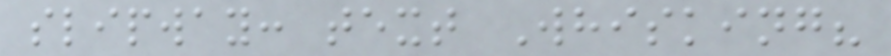slipway: text Whisking?
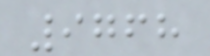9768
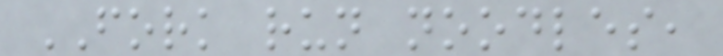FORK run noodles,
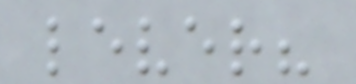lever?
